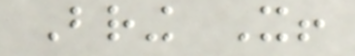Bring It!
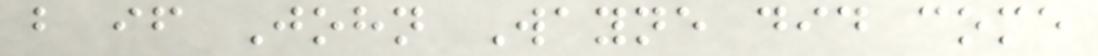but if John Wayne did come
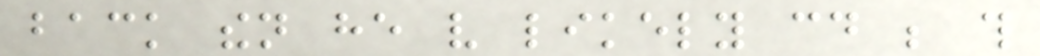back then he very likely could be this
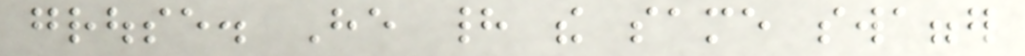grouse. He had the same swagger
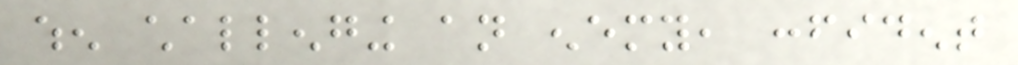when challenging an enemy, confident
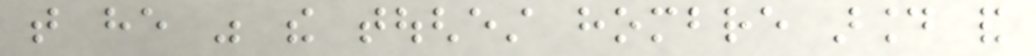that he was the toughest hombre around and
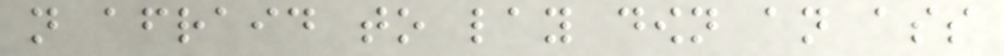not afraid to lay down an ass
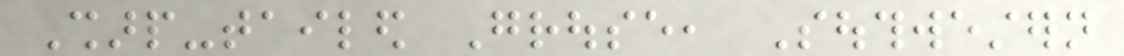Sharp-tailed Grouse, Southwestern
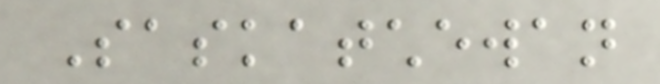Saskatchewan
